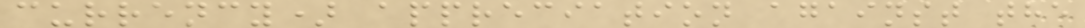currency) appreciation against the
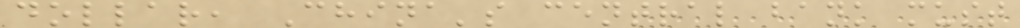dollar, China's central bank must
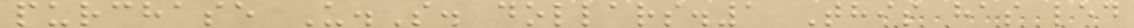purchase U.S. dollars.1 This has led
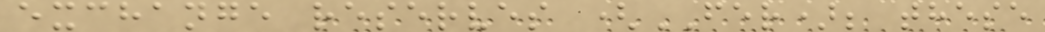exchange reserves (FER); these
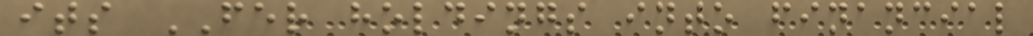its FER holdings into financial
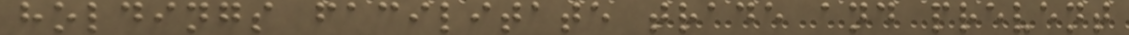holdings facilitate trade and prevent
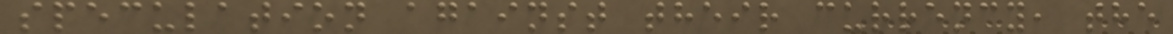speculation against their currency, the
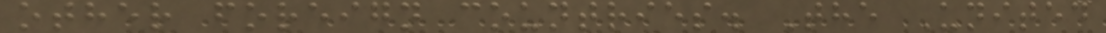other foreign countries. The United
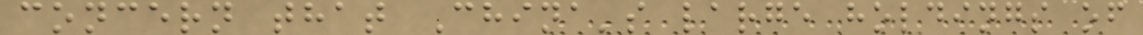concern that China's large holdings of
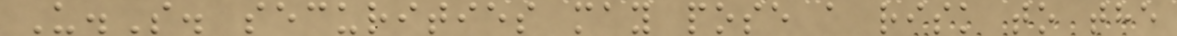U.S. securities may pose a risk to the
